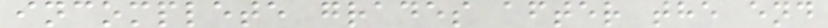incomplete grades after the end
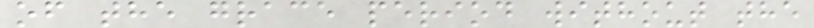of the grace period without the
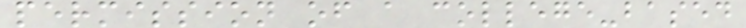permission of a college-based
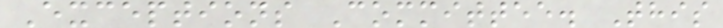Exceptions Committee. This
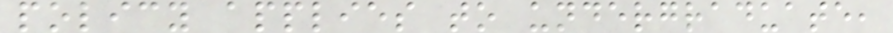policy applies to undergraduate,
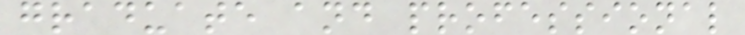graduate and professional
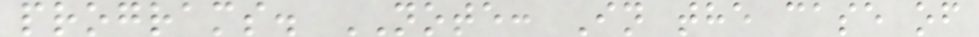programs. NOTE: In the case of
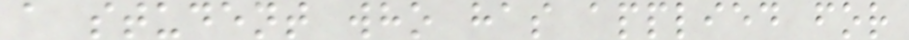a student who has applied for
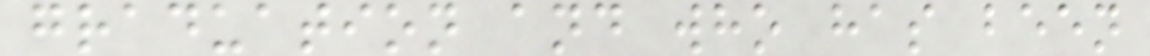graduation and who has been
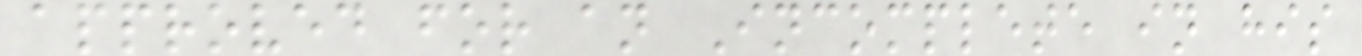approved for an Incomplete in his
